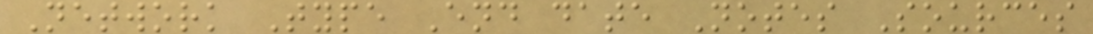Network Type End date Notes Sources
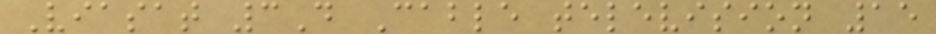Viasat 3D Cable television 15
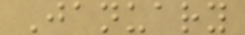January
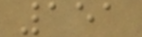151
